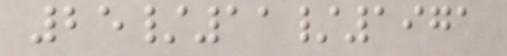25/11/1971
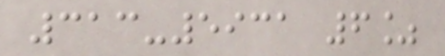313-5931 6%
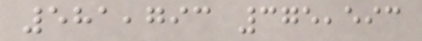581,793 375,593
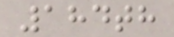184th
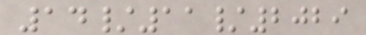14/11/2029
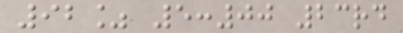92% 5:00 23rd
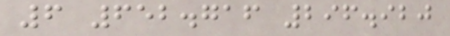6 652.716 296.920
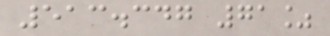513.347 71%
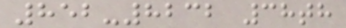852-8232 38th
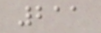211
